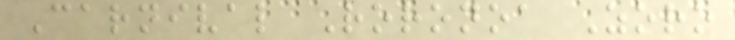Carnival Roronoa Zoro
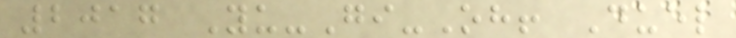2017 Yu-Gi-Oh! Duel
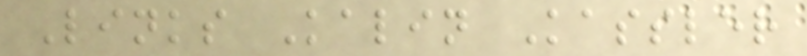Links Kalin Kassler
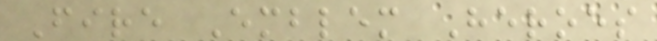Fire Emblem Heroes
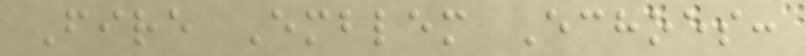Fire Emblem Echoes:
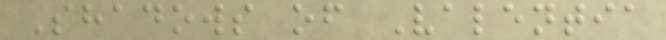Shadows of Valentia
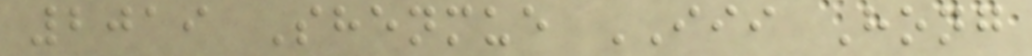2019 Shenmue III Hong
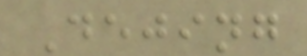Dejing
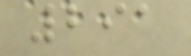291
